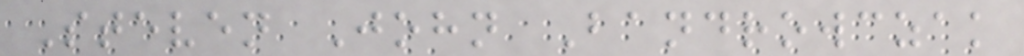Steven John Bandrowczak
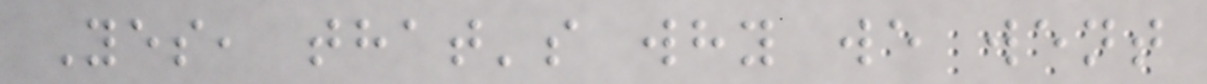Yes, that's why we went
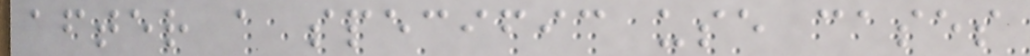after a specific use cases
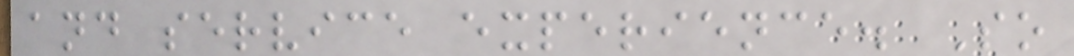and service experience. So
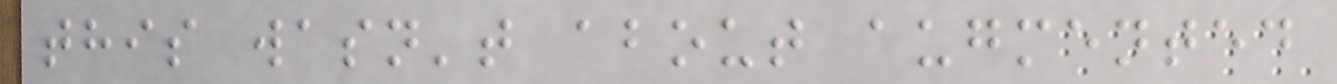this wasn't about augmented
